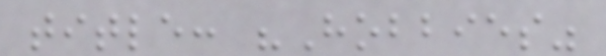title: "Hobbies"
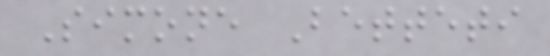Simone Betteti
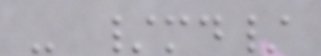- /md/
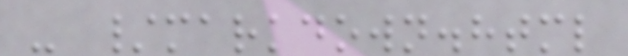- /markdown.html
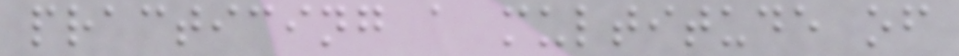practicing a multitude of
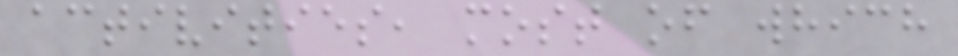activities, most of which
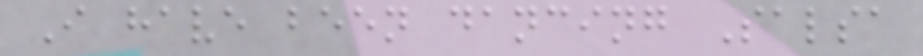I have been dancing Salsa
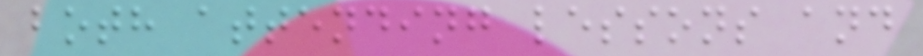both attending lessons and
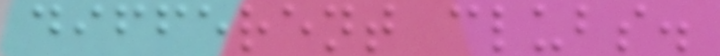different clubs.
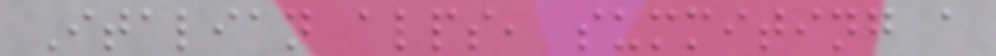Italian alps, summiting a
